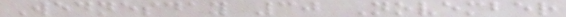Wednesday 30 November
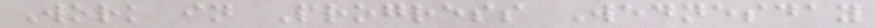Work in Progress Wednesday
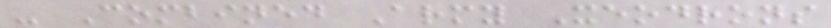- Combined Army Xeodrons
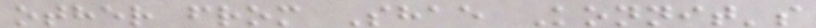other from Shae Konnit's
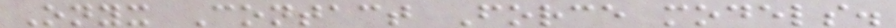Onyx Contact Force models.
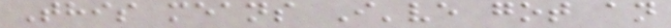This means I've got an
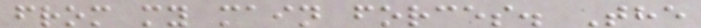from my main forces. The
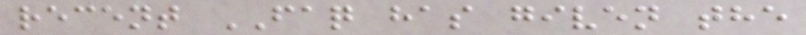recent FAQ has given the
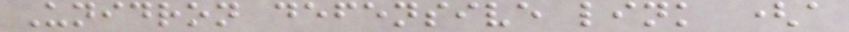Unidron defensive link (a
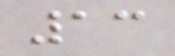13
